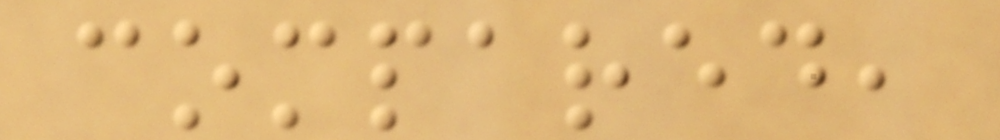compared,
